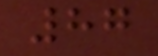87
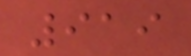919
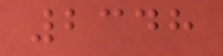2348
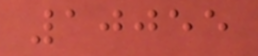10055
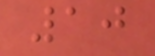10
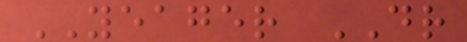YEAGER DR
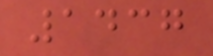1437
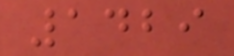1429
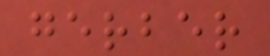gerber
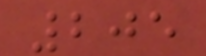205
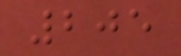205
